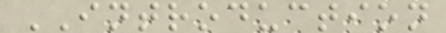INTRODUCTION
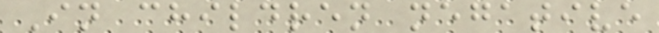In children negative
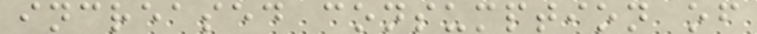increased consumption of
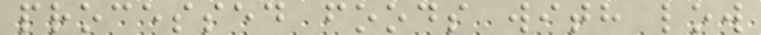processed foods with low
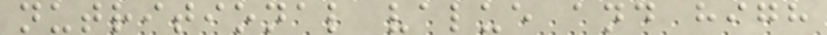nutritional value and high
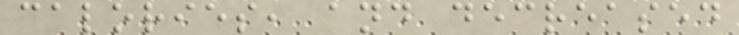calories, and decreased
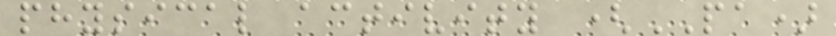physical activity (PA)
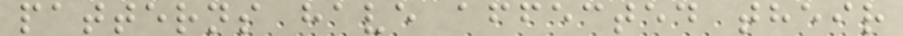patterns have affected their
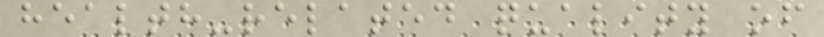health-related quality of
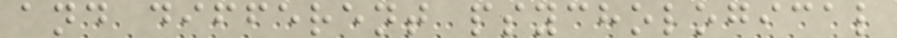and different psychological
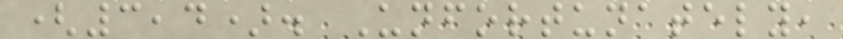(3,4). Unfortunately,
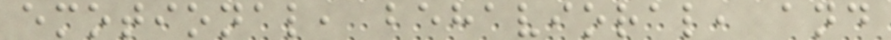emotional, behavioral, and
